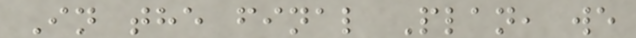In the final Plan, we
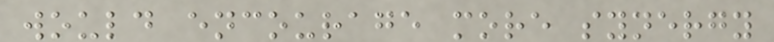would encourage more synergy
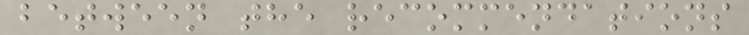between the recommendations
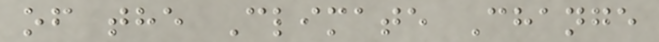of the Climate Change
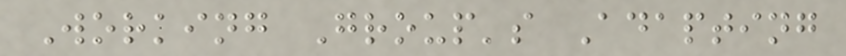Working Group's Adapting
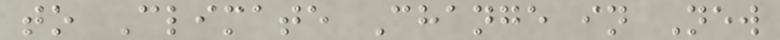to Climate Change in New
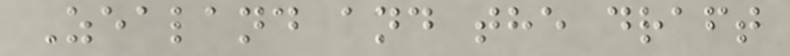Zealand and the draft
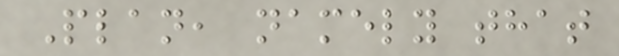Plan, namely that
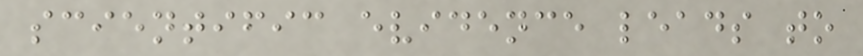scientific evidence leads to
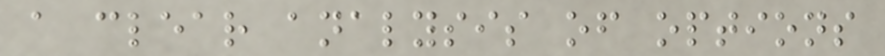a clear analysis of options
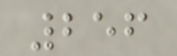256
